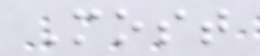Most
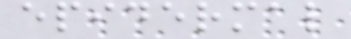epidermal
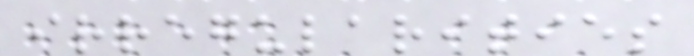irregularities
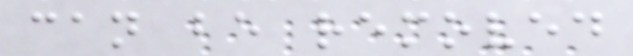can be removed
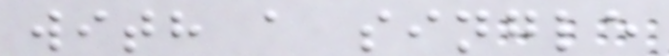with a single
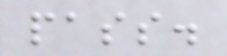pass.
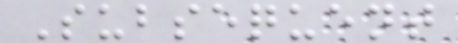Subsequent
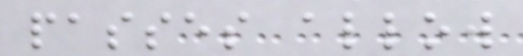passes allow
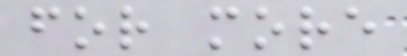for more
